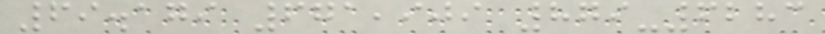69.179 671,909 879-6283
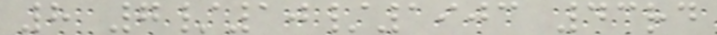8 7/10/1903 43rd
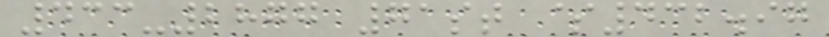433-2877 71st $432.97
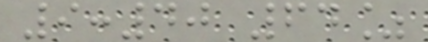9:40 64%
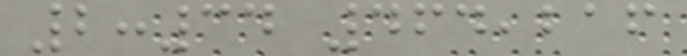2:34 464,216
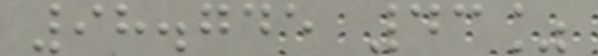98.745 43%
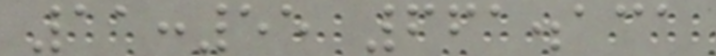11:55 661.131
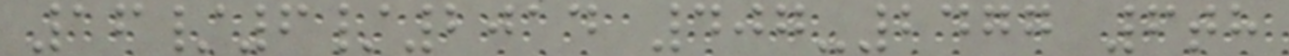16/6/2014 407-2477 6th
